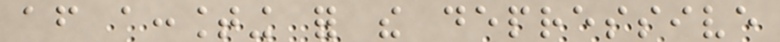after accounting for the depressive
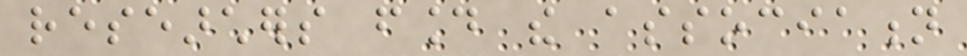researchers found the association
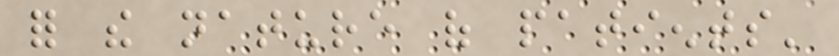for the nature of patients'
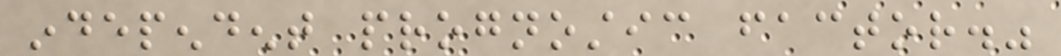independent prognostic factor."
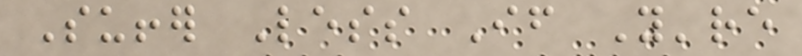Suffer Less If You're
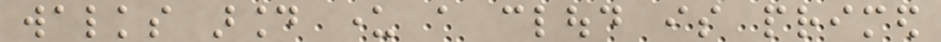walks around under a cloud is primed
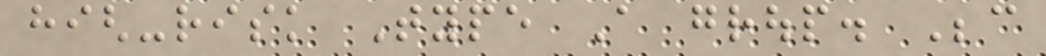high-risk Type A group. Because
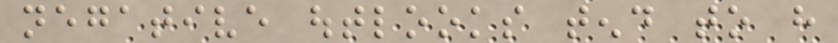negative outlooks tend to have
